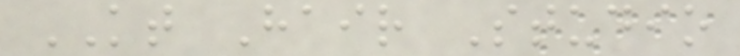KT Hair Studio
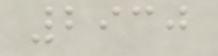2930
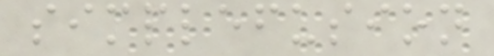simplefusion
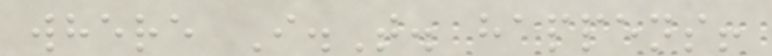where I.T. happens!
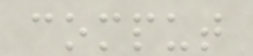comput
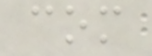com
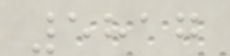5817
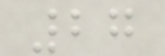27
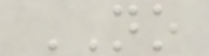NO
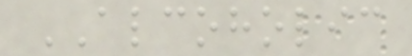ALCOHOLIC
